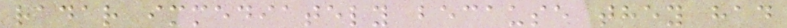radar immediately because they had
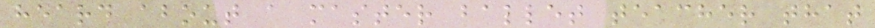heard about a master ballet teacher that
